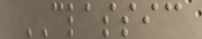CLASSIC
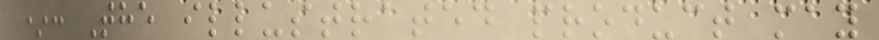*: The illustrated product may
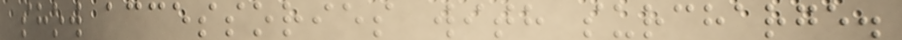show accessories with surcharge.
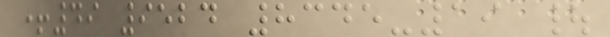+49 9524 8345-19 |
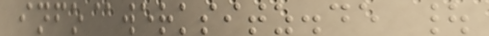info@werksitz.de |
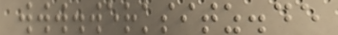www.werksitz.de
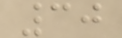30
